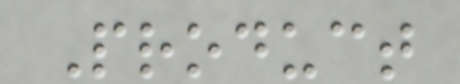Product
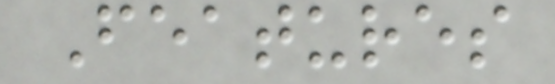Features
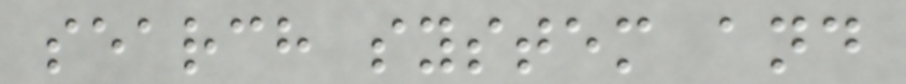search system and
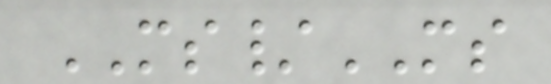MS/MS
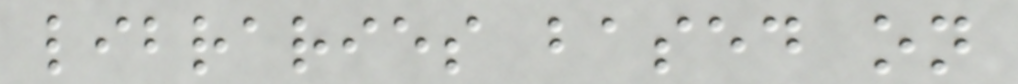libraries based on
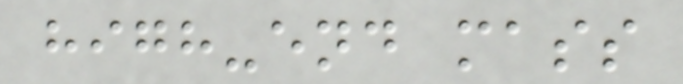high-end mass
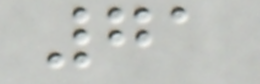71
